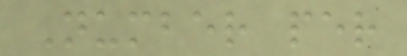Number per
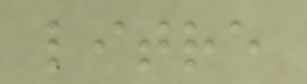litre
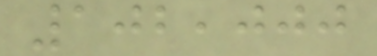102,000
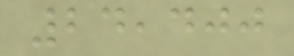24,400
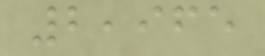2,965
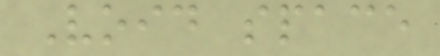Void space
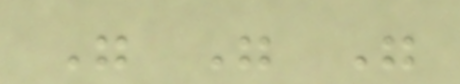" " "
